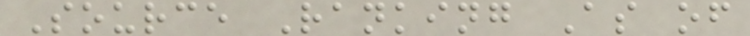Source Ranking As of
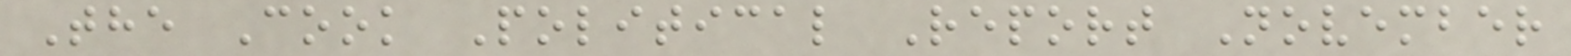The Cook Political Report November
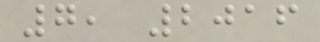7, 2016
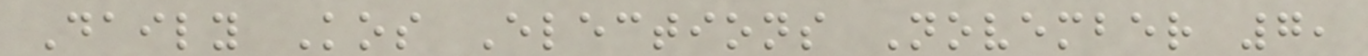Daily Kos Elections November 7,
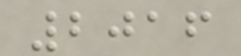2016
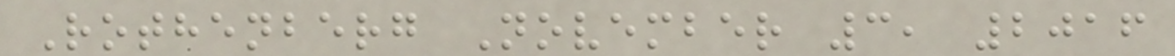Rothenberg November 3, 2016
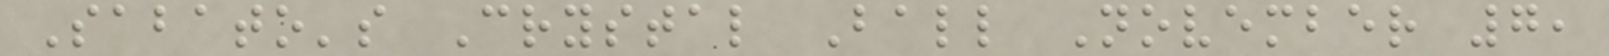Sabato's Crystal Ball November 7,
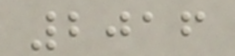2016
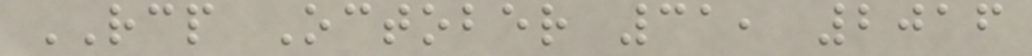RCP October 31, 2016
